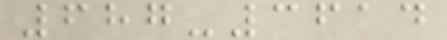687-3614
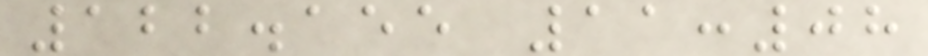122.155 11:08
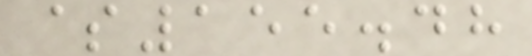$155.48
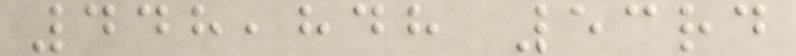448,848 53rd
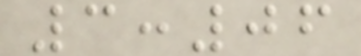3:06
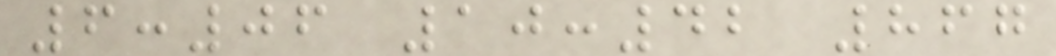6:06 10:42 867
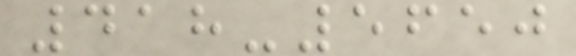418-5650
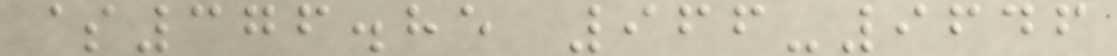$376.85 966-9646
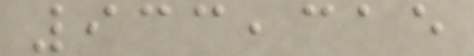933,315
